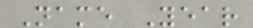Name Year
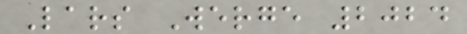Lars Werge 2024
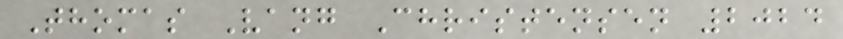Thomas Vang Christensen 2024
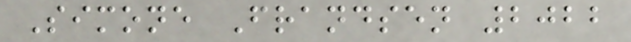Simone Frandsen 2022
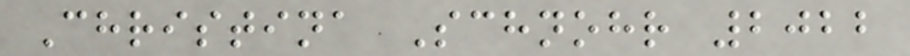Christina Schnohr 2022
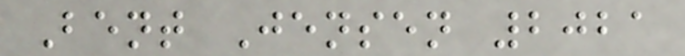Bent Jensen 2021
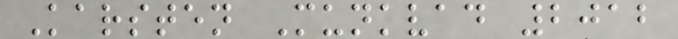Karsten Munkvad 2012
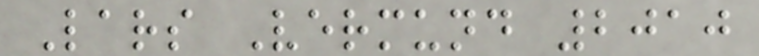Lars Vermund 2010
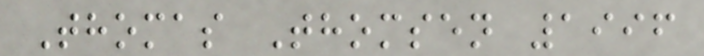Thomas Thomsen 1996
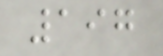197
